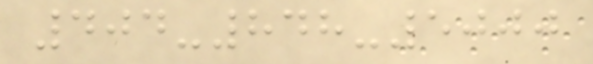404-848-5000
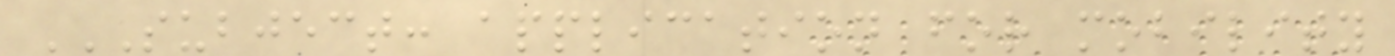SUBJECT: APPLICATION FOR MOBILITY
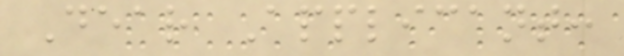Dear Applicant:
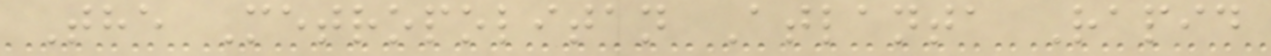The Metropolitan Atlanta Rapid
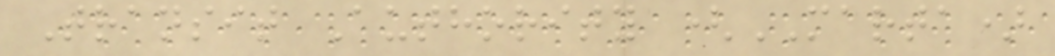Transit Authority (MARTA)
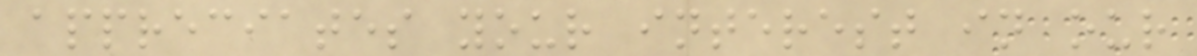appreciates your interest in our
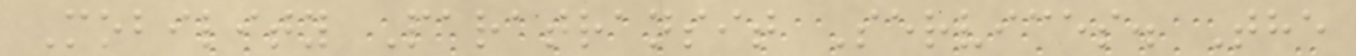Mobility Paratransit Services. The
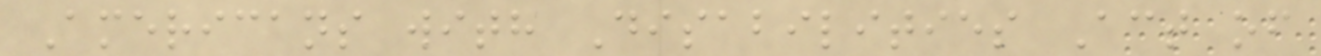Americans with Disabilities Act of
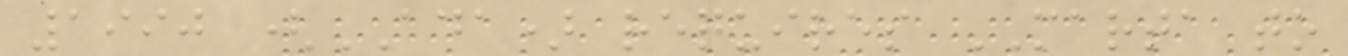1990 (ADA) requires MARTA to
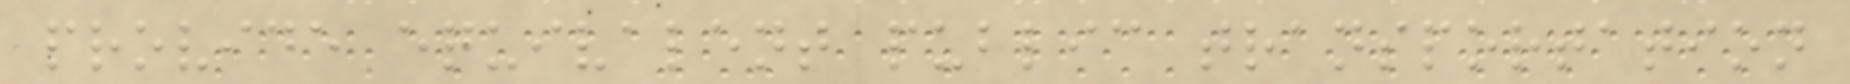provide equivalent public transportation
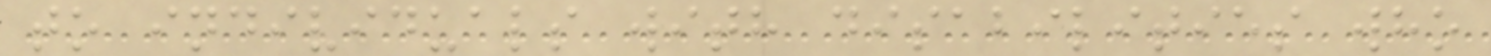to individuals with disabilities who
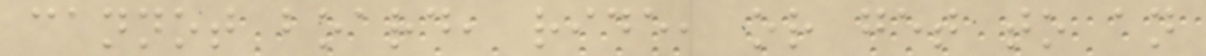cannot board, ride, or get to an
